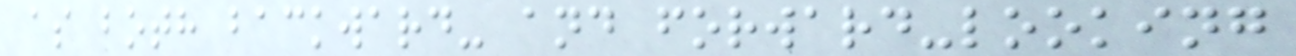as both backward- and forward-looking
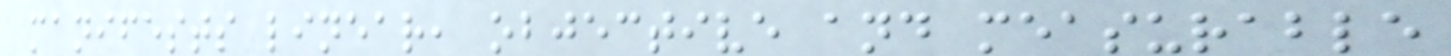manifests linear, objective and measurable
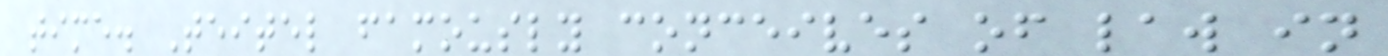time. Teitel famously conceives of law in
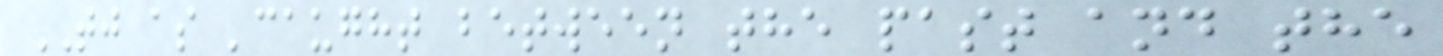TJ as 'caught between the past and the
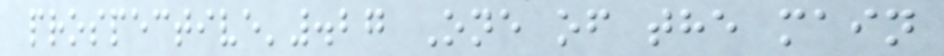prospective'.27 One of the main
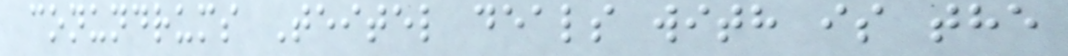conundrums Teitel deals with is the
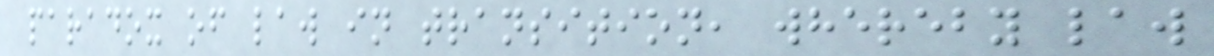paradox of law in transition, whereby law
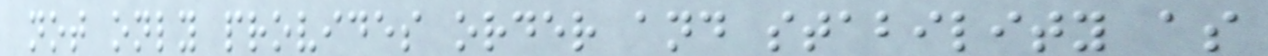not only provides order and stability as
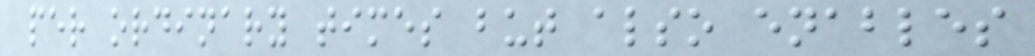per ordinary times but also enables
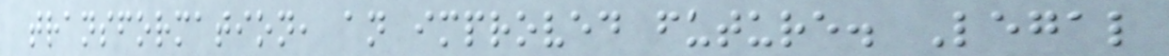transformation, an improved future. Legal
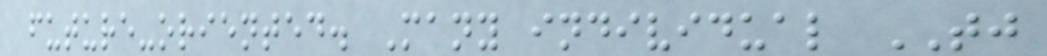future-oriented. Many individual TJ
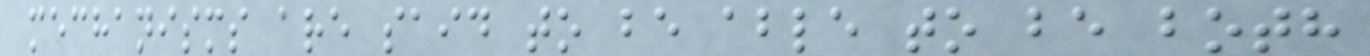mechanisms are said to be able to be both
